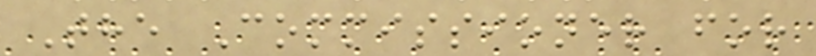The Commissioner for
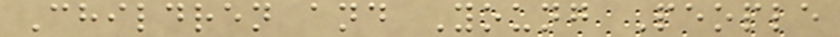Children and Young People
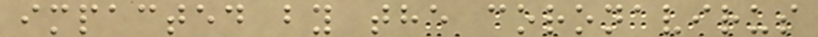impacted by the coronavirus
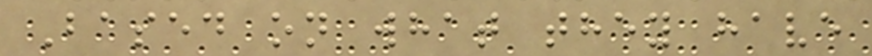Based on what they have
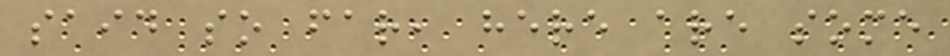said so far, here are some
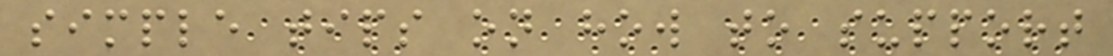simple tips on how to support
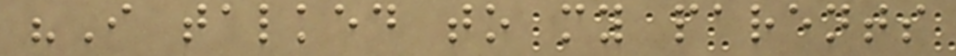"I talked to my parents
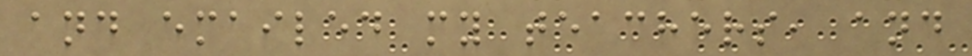and emailed my teachers, and
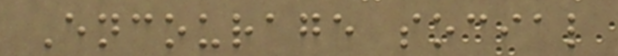Encourage social
